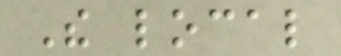The local
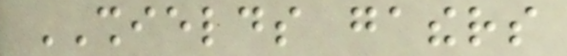SHIELDS gathers
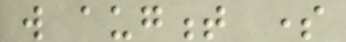will augment some
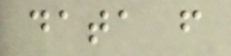data from
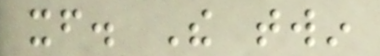itself. The twin
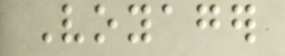Voyager
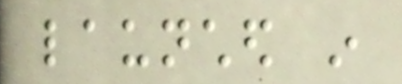launched in
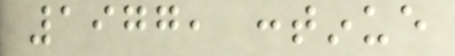1977, continue
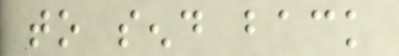to send back
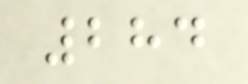284
